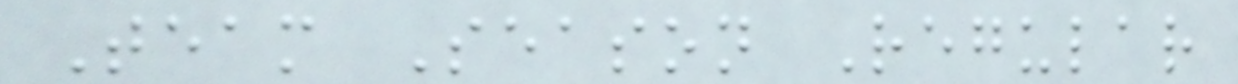Team Season Regular
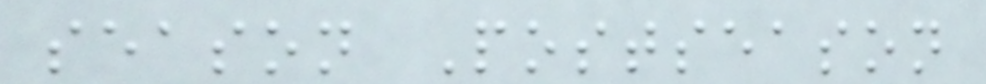season Postseason
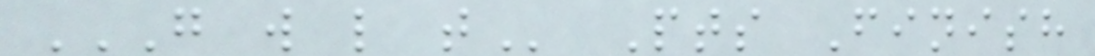G W L T Pts Finish
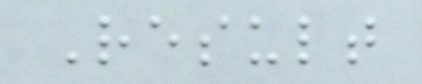Result
